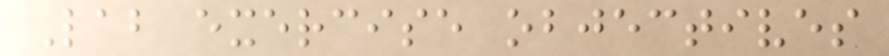Lab exercise objectives
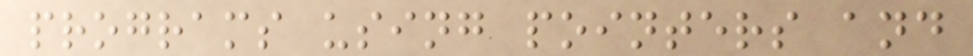programs using pointers and
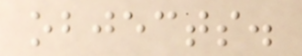objects.
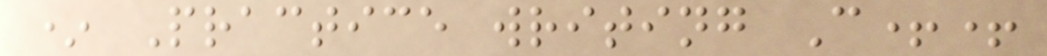* Practice writing C++
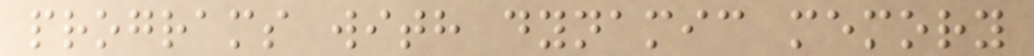programs with dynamic memory
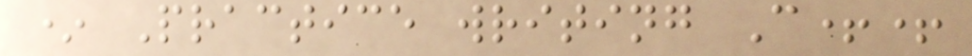* Practice writing C++
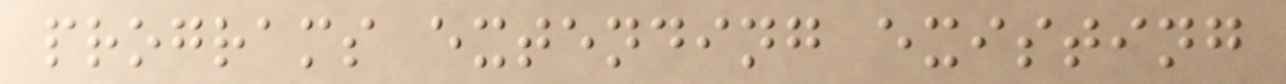programs extending existing
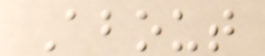About
